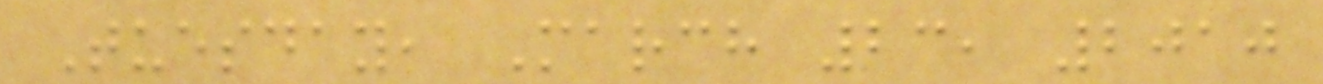Tuesday, March 23, 2010
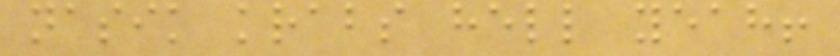nasik krabs hell yeah!
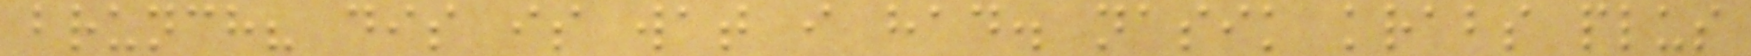brunch? dis is wat i had. nasik krabs plus
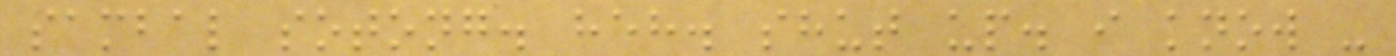sambal sotong. heh. shut up. i know -
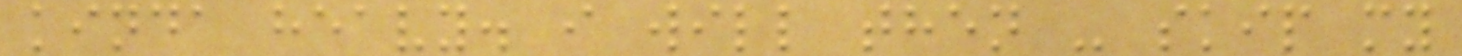kinda heavy. i will then - skip my
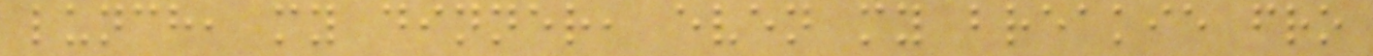lunch, my dinner, even my breakie fro
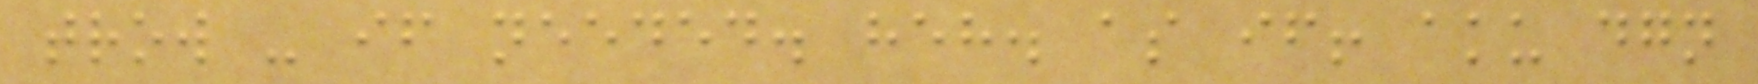trow - if needed. heh. as if! aku dgn
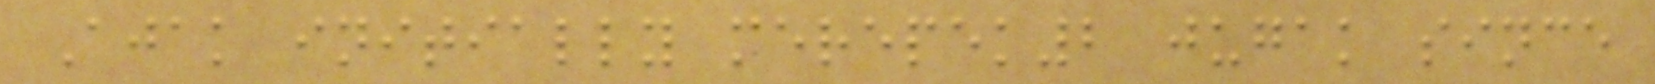Ajak initially merepek2 jugak since
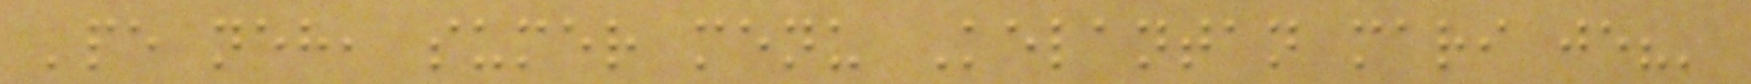'pe neh, sumer menu Kelantan mari je?'
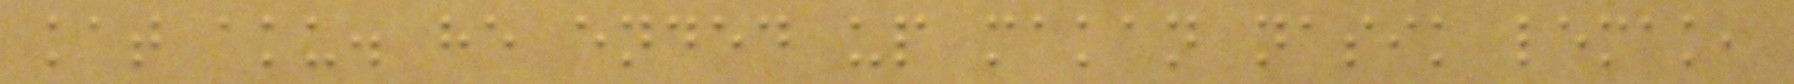kat aku. he ended up makan nasik lemak,
